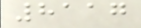8117
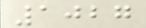1027
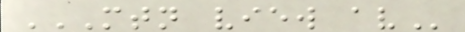MTN VIEW AV
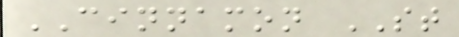CINNAMON ST
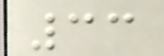33
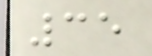35
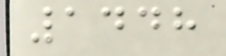1448
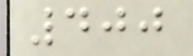400
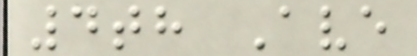4th Ave
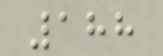188
